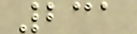231
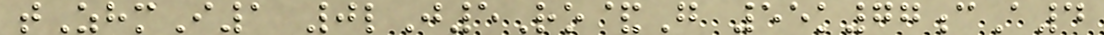tZhmI1 0lJ5Ro&G 55k77cA4
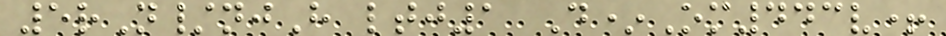5rN/njH ltj1 D*Om443v+
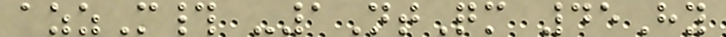azzM# -1NtQm 45Hy
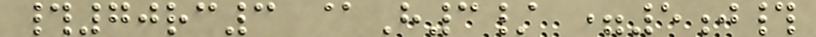#70rc3 @H3/ =5j#
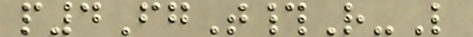p4FgT#R-L
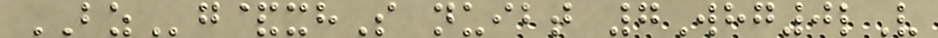BZg&xhS nuibt 7Whg0lV
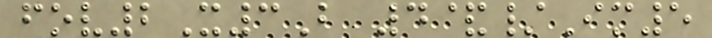fov2X3B 4&/Im5
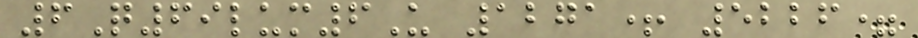6Q69lum6U 1271+ 5226=
